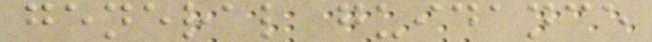general guidance
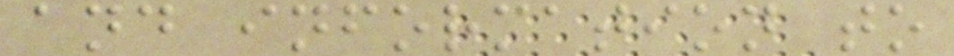and information to
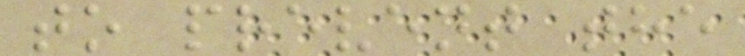to prevent the
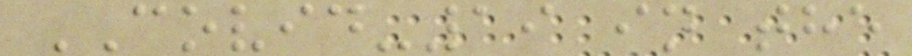COVID-19 in the
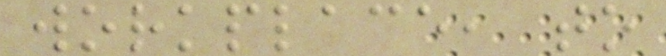workplace, to
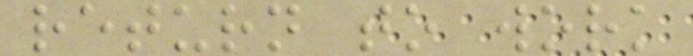return to work
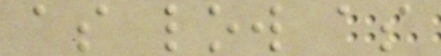as low as
